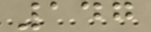147
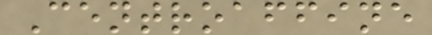Centroaffine
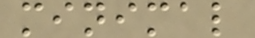minimal
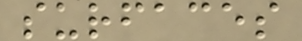surfaces
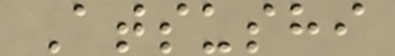Atsushi
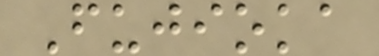Fujioka
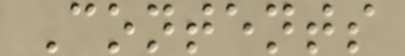Contents
